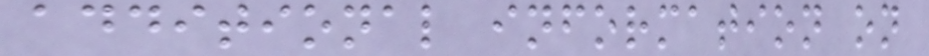additional information on
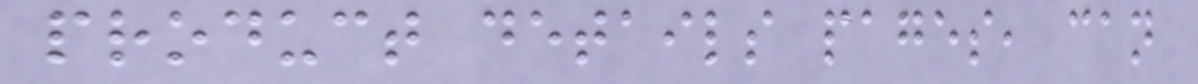product details pages, can
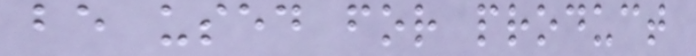be used for product
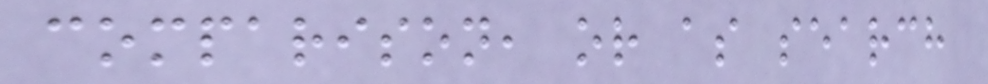comparison, or as search
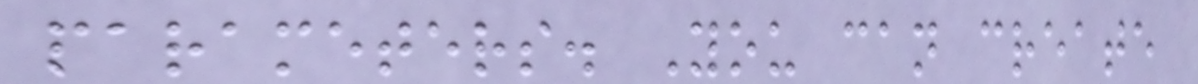parameters. You can create
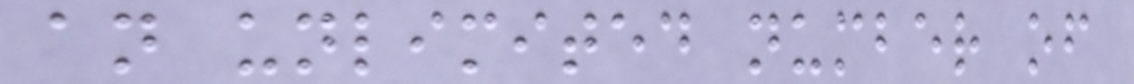an unlimited number of
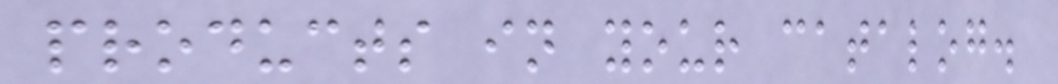products in your catalog.
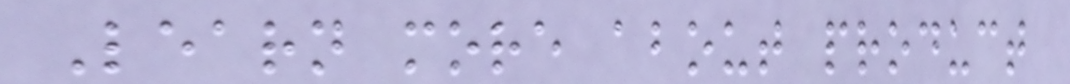Learn more about product
